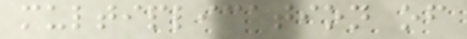multiplication of
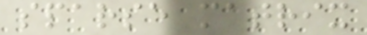sparse matrix
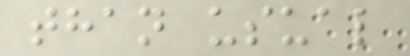than usual
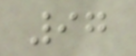97
